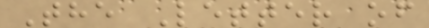The Letter of
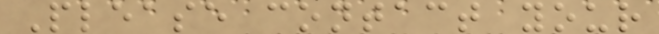Please contact your
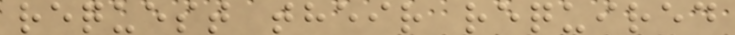request their required
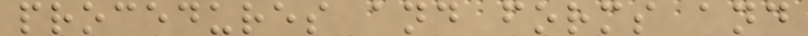procedures and forms and
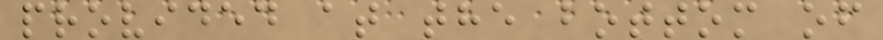provided at the bottom of
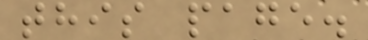this page.
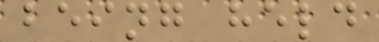being held
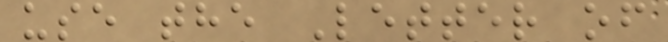use the Letter of
